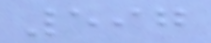597
